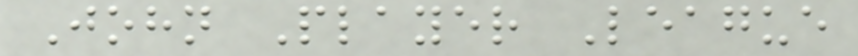John Player League
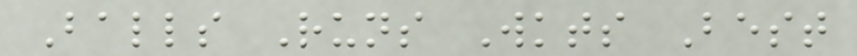Balls Runs Wkts Best
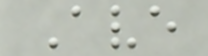Ave
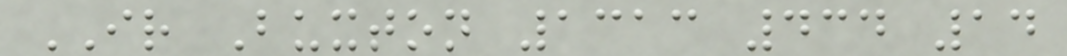IR Buxton 1313 434 14
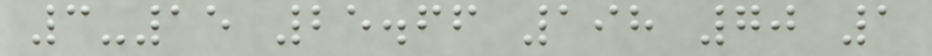3-15 25.66 198 70 1
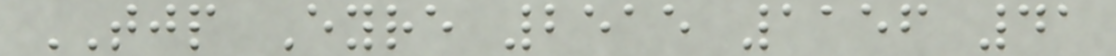TJP Eyre 2515 1156 41
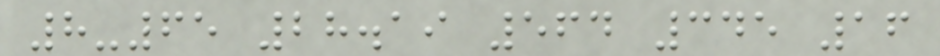8-65 28.19 564 345 16
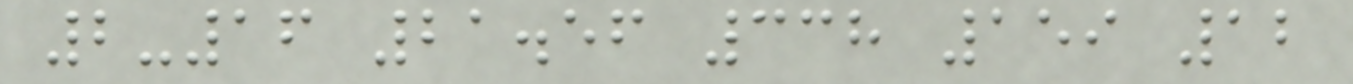2-16 21.56 338 159 12
